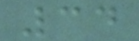34
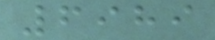6989
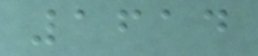1614
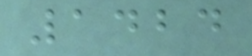1424
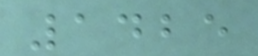1425
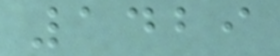1429
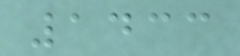1433
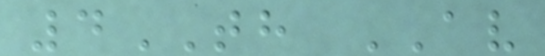4TH AV
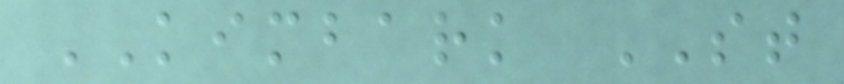KIMBARK ST
